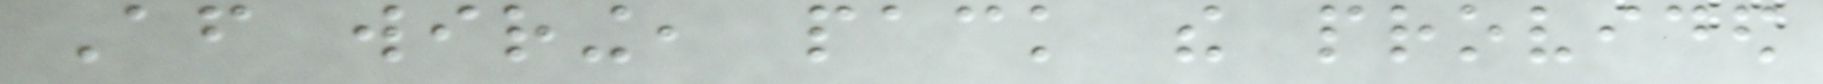After wiring, pack the provided
